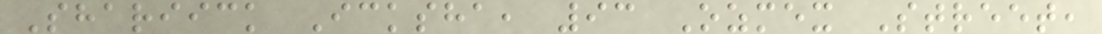Shariick Icksha, 93 Ozmex Street,
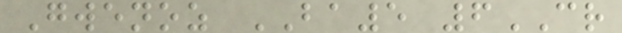Gwenoz BA5 6CR
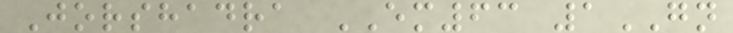Jorshadra EM63 1GN
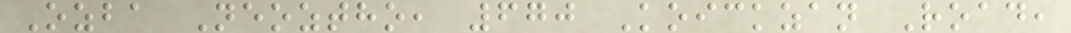Ozba Neoztho, 670 Koickzan Road,
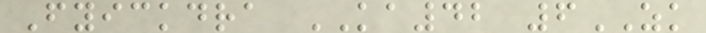Fyickdra KA42 6ZK
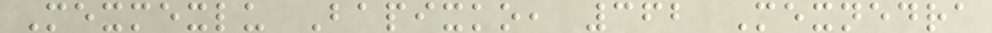Mexmexlu Bapixko, 362 Mexnedra
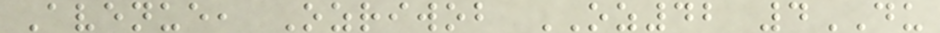Avenue, Ozriwob OZ42 4DU
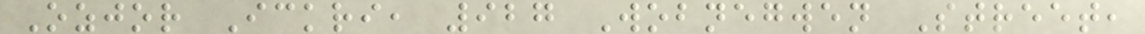Ozjor Ickri, 927 Wobnegwen Street,
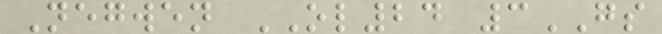Negwen OL24 3GS
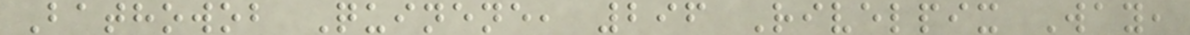Bathowob Quinene, 296 Rivelpix Way,
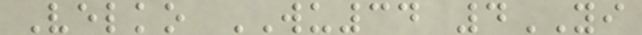Velko WU34 4YI
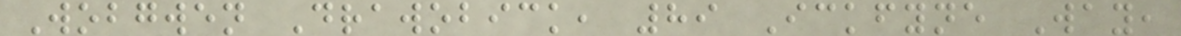Wobgwen Drawobick, 89 Ickfyne Way,
